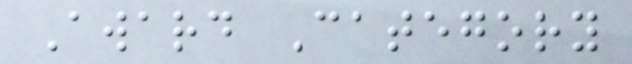Award Category
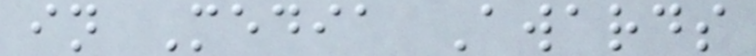in Media Awards
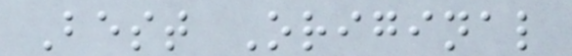Best Original
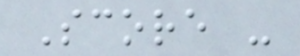Score -
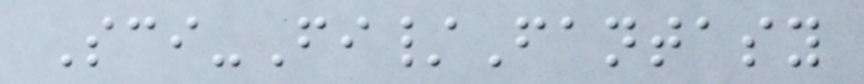Sci-Fi/Fantasy
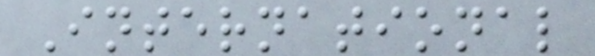International
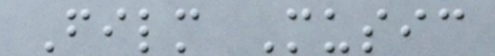Film Music
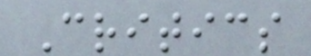Critics
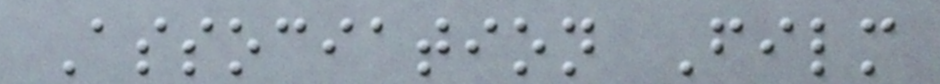Association Film
